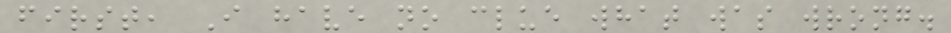first, I have no clue what was wrong.
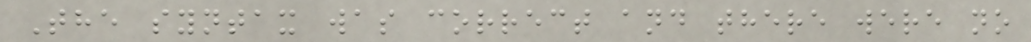The syntax was correct and there were no
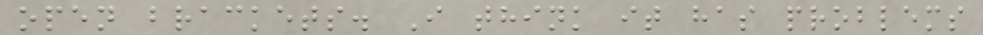open brackets. I think it has problems
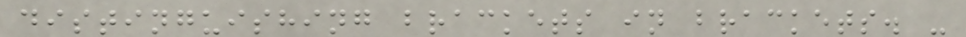distinguishing brackets in brackets. -
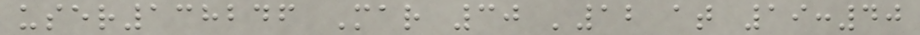user138246 Mar 30 '12 at 19:40
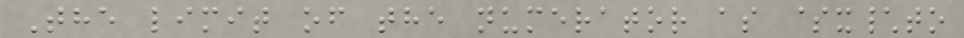The limit of the numerator as $x\to
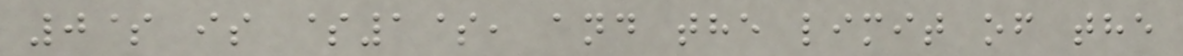0$ is $1$, and the limit of the
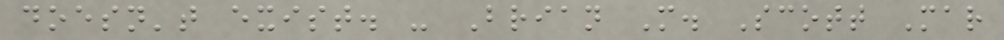doesn't exist. - Brian M. Scott Mar
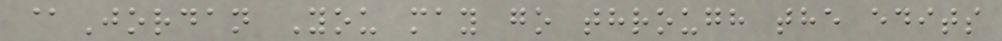@Jordan You may go through the edits
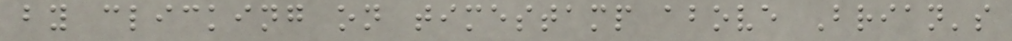by clicking on timestamp above Brian's
